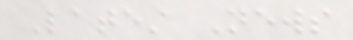Latest News
